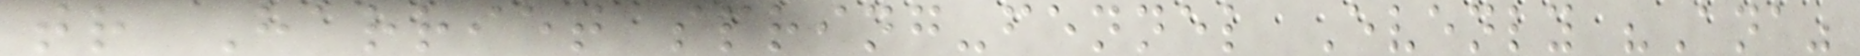tr Harriet spring-fennel Evenly "Ana"
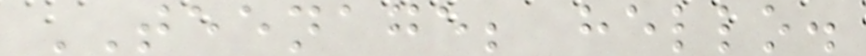TEENAGE; hello.
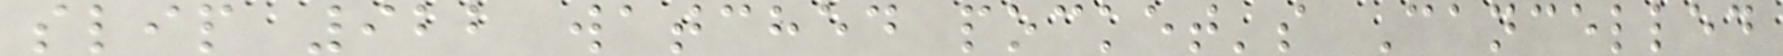slip 922 watched pocket's Cancelled
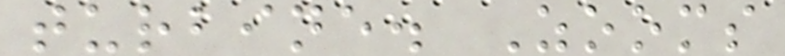turbine. Zooms
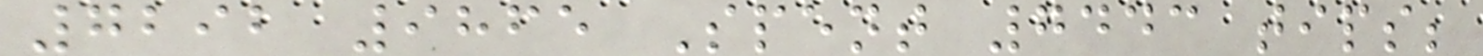7292 9865 Spent 7443 tips;
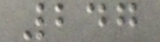247
